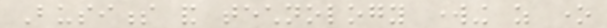Business and technology working as one
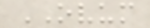OVUM
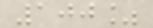100%
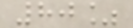80%
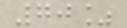70%
